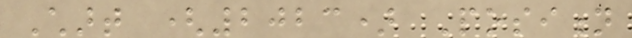Chart (2023) Position
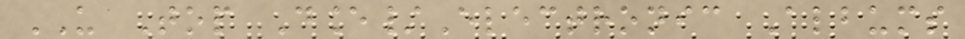US Top Dance/Electronic Albums
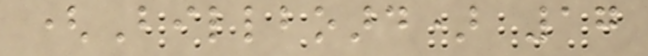(Billboard) 17
